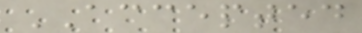ACCEPTED
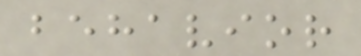behavior
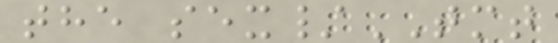the sex/TMT
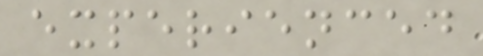experienced
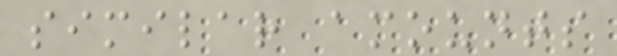similar amounts
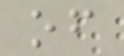of
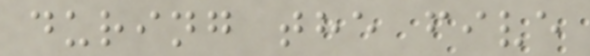during the five
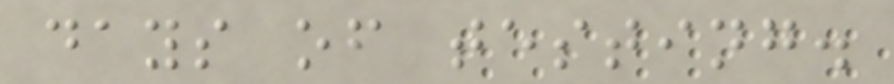days of testing.
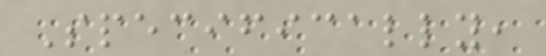Specifically,
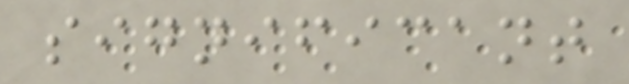significant
